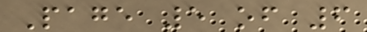Page 5 of 6
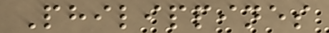Philippines
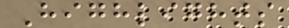Highlights
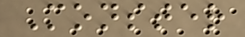Monster
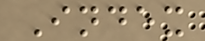Index
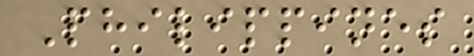Philippines
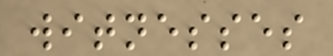witnesses
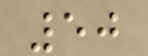50
